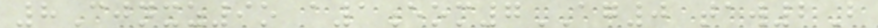8Cjnxz9o a1eom7AG0 taw2B
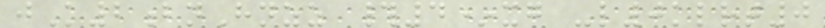jK2bnHnzz #4*xg -l0klrt0
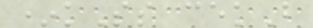*kSs cekB
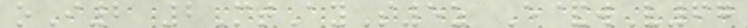oI2 2MtAyS5z E&wV67
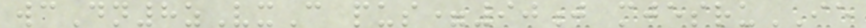wcDn8zVxC pus=90j mjesruIE
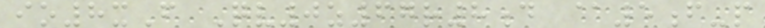io8xF Qv0z67r8d @5f-p
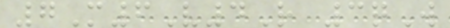7M6V4R 3qW
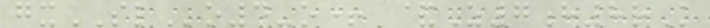gxSLo4-o+ &Z7h8rK
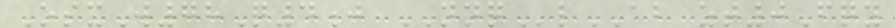OsxW78Q4j NNQlAB zt0Fqy
